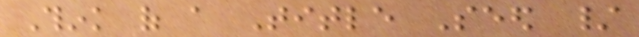Think of a Title Seed /
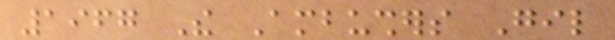1967 The Ambushers Gil
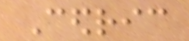Cedric
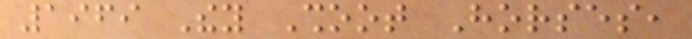1969 They Shoot Horses,
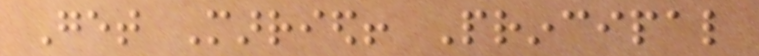Get Married! Principal
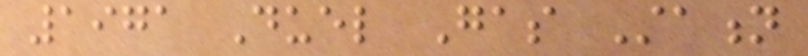1971 Duel Gas Station
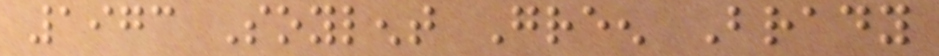1973 Soylent Green Brady
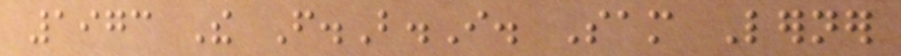1973 The F.B.I. Sam Lerner
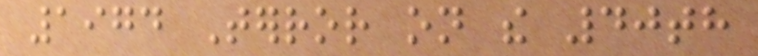1974 Terror on the 40th
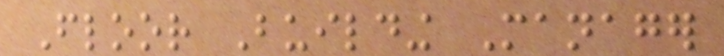Floor Building Manager
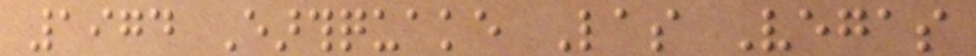1974 Earthquake Las Vegas
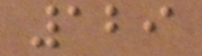129
